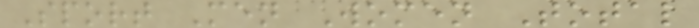Sport Men Women Total
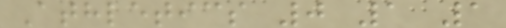Athletics 0 1 1
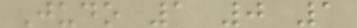Judo 1 0 1
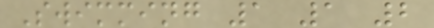Swimming 1 1 2
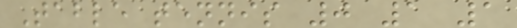Table tennis 0 1 1
